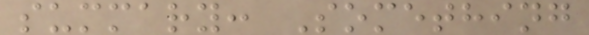summary: Something
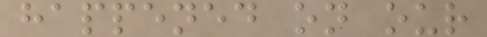happened on our
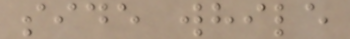side while
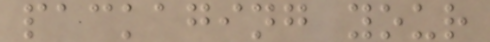packaging your
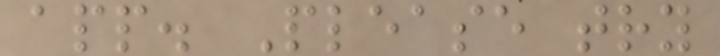app. Please try
